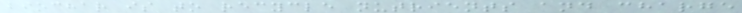biochar is to recycle nutrients and charge
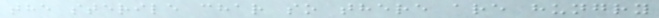the sterile char so there are hungry
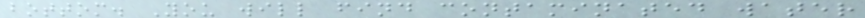bottom. You will find contaminated water
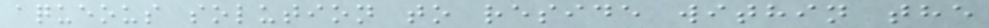aqueous solution to reside within the
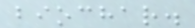biochar.
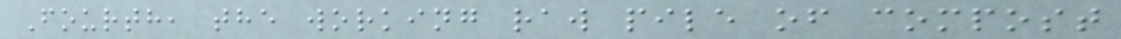Fourth, the working raw pile of compost
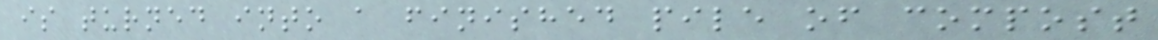is turned into a finished pile of compost
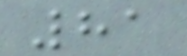81
